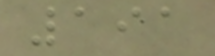191
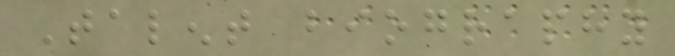Talent biography
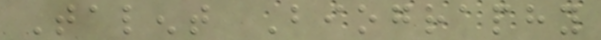Talent Biography
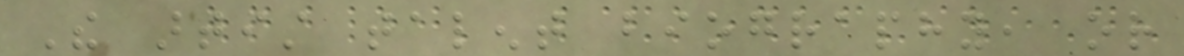The artist talent biography, or
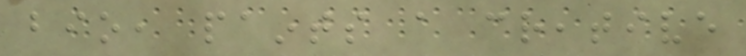bio, paints a creative
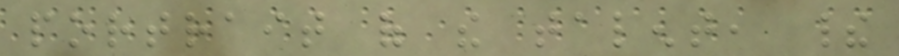portrait of the talent, their
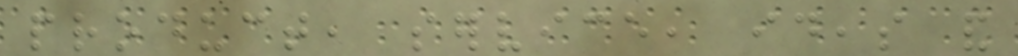product, service, ideas and
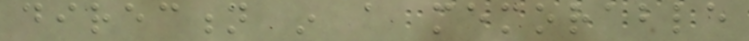direction in a memorable
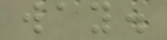way.
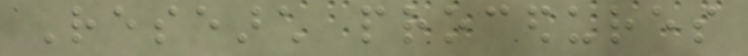Research procedures
